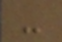-
